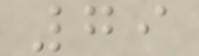79
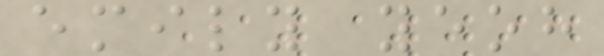emily yeoh
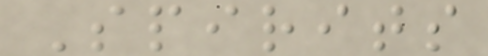Spirits
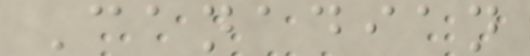Canadian
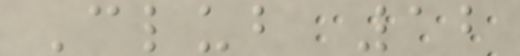Club 12
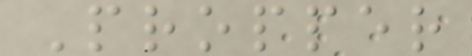Propper
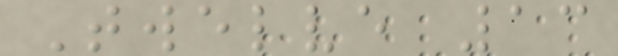Twelve 13
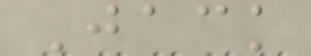Jack
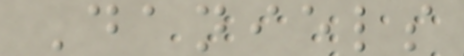Daniels
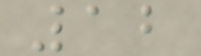12
